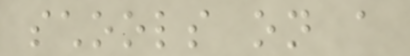schools on a
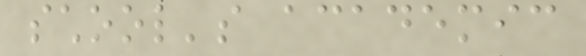school's academic
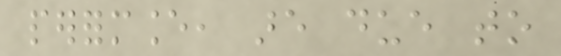performance, are due to
